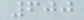600
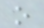o
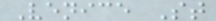Venice St
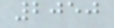2050
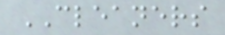CLEANERS
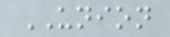UNION
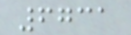6731
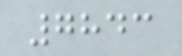7843
